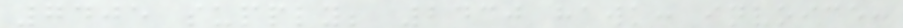7405 supply; 2430 hawk: invoice:
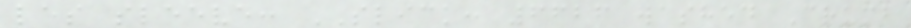les sleeve: SLICK: 6626 washed Crumb
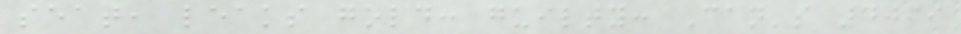seat, leaks gold: guilty: Can's 4099
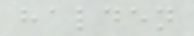halden
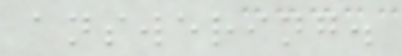answering.
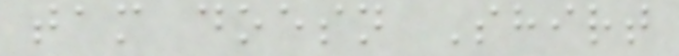tam doesn Shirt
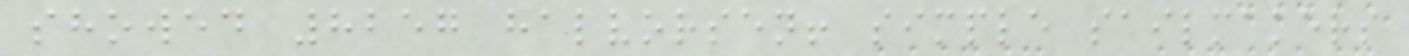showed 8257 halvorsen! simple sailmakers
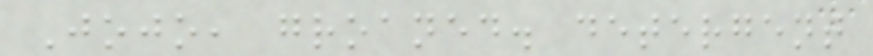Jojo, groaned. detergent
